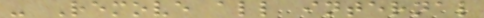- Remove all internal
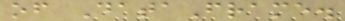of DataFrame.
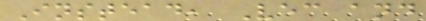Instead, Vec and
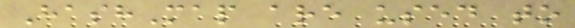HashMap are used to
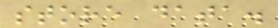store data.
